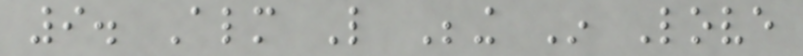9. Almost Like Being In Love
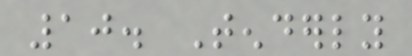10. Tenderly
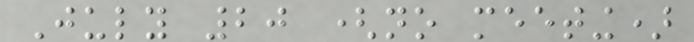July 20 (no meeting)
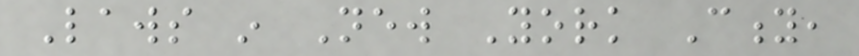Laws in New York City,
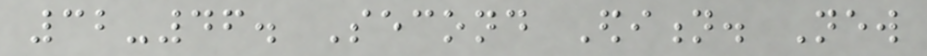32-46. Second Edition. New
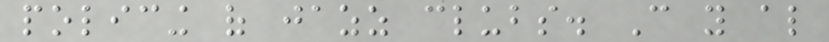policing of jazz clubs. Can you also
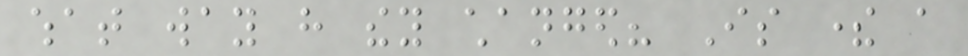what way have they changed? Is there a
